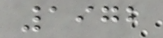1972
